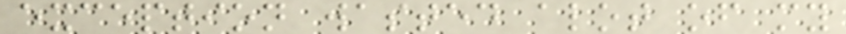exception wasted alot of my
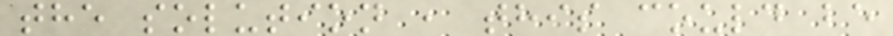the solution , this could be
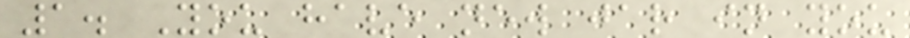1. You have new jar in you
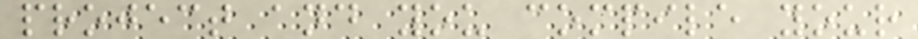project and you compile your
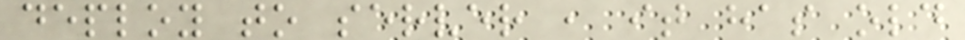deploy to server , it has old
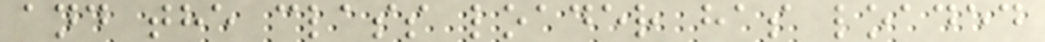and the class loader has loaded
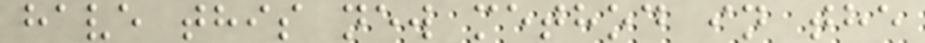have this new method in the
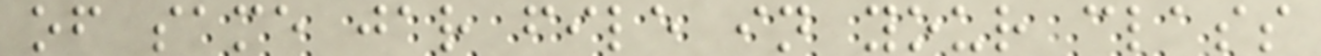of same jar file in your class
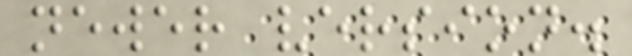newer version.
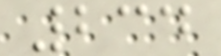234
